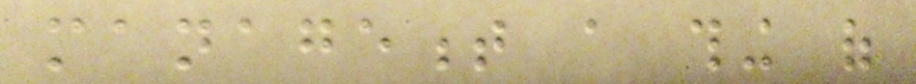management a thing of
